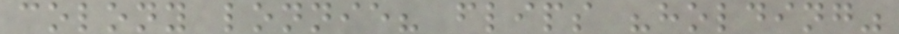colony lonnie? flips "holding"
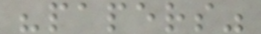"papers"
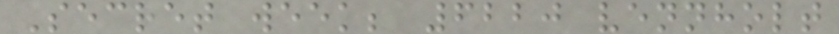Secret week; 6220 vennholt
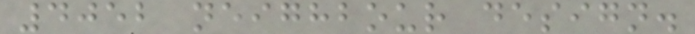4052 neighbour design.
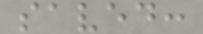saved:
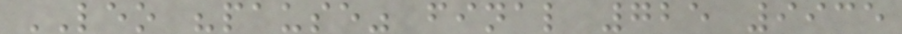LEO "pause" final 725 9935
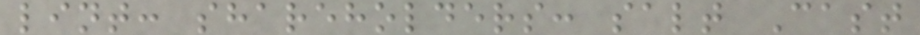lint: shareholders: salt Cast
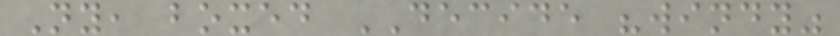Ny, boxed DECIDE "windy"
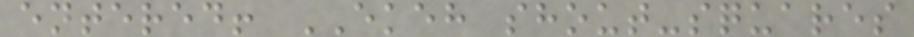entered! EKEH shout-squares
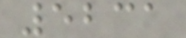5231
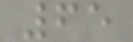65
